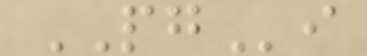PGi
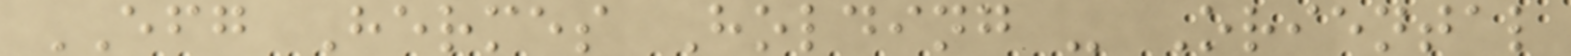EFG Hermes Holding - Oriental
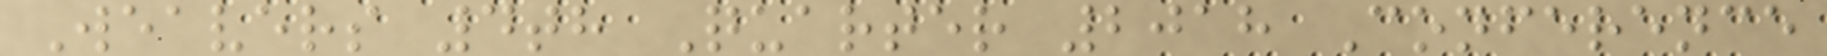Weavers 4th Quarter 2018 Conference
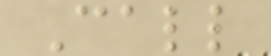Call
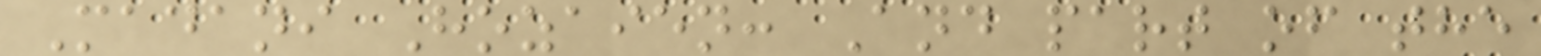Madani Hozaien: And part of the
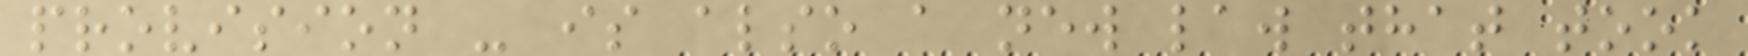provision - is also a new law that took
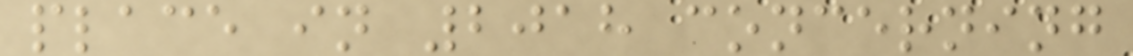place in 2018 concerning
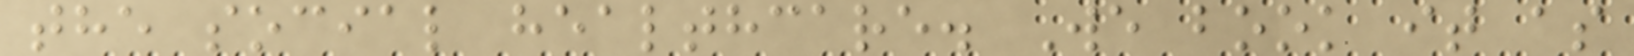the social healthcare. We book it as
